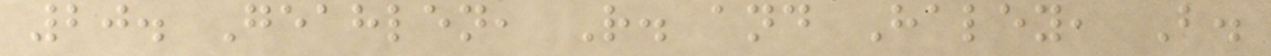20. Geahlen, R. and Haley, B.
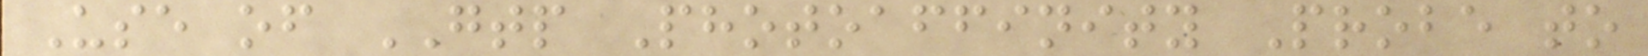Use of GTP Photoaffinity Probe to
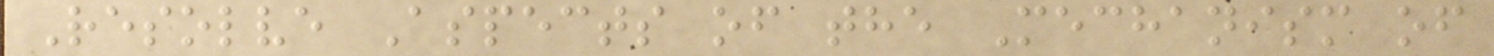Resolve Aspects of the Mechanism of
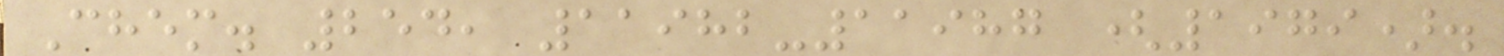Chem. 254, 11982-11987 (1979).
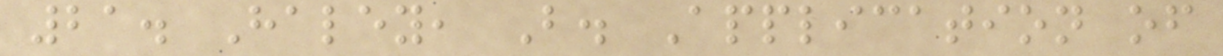21. Haley, B. Application of
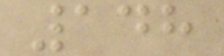148
